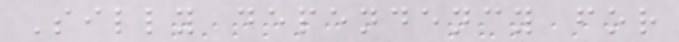Silly dependency for
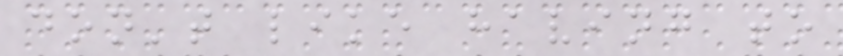don't like having to
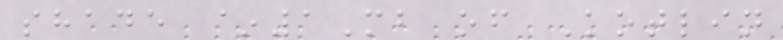shade ~1Mb of Kotlin
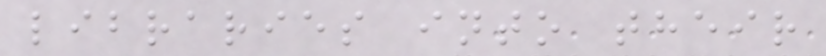libraries into their
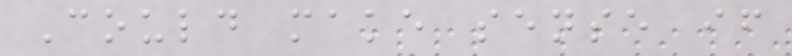Could make sense if
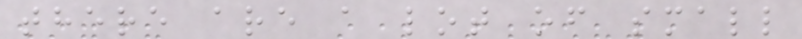there are a lot of small
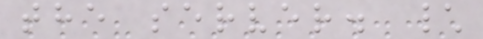the server. \
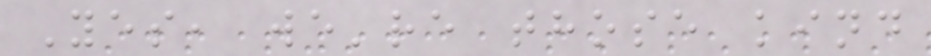Yes, we're those kind
